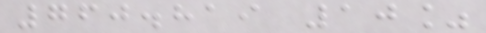760.819 10%
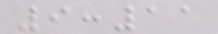9:11
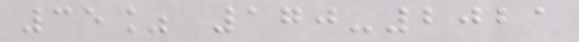35% 170-2021
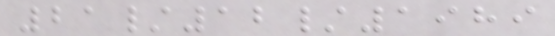21/12/1989
